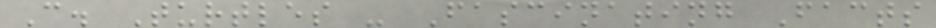C. Turtles - Fascinating Facts
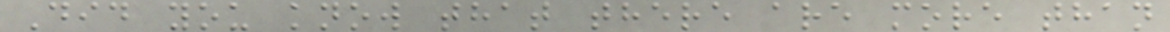Did you know that there are more than
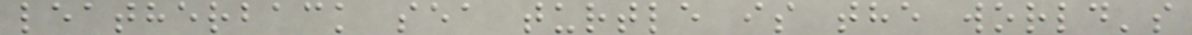leatherback sea turtle is the world's
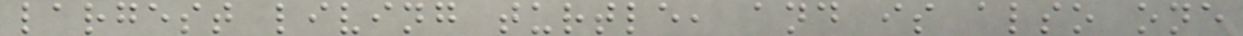largest living turtle, and is also one
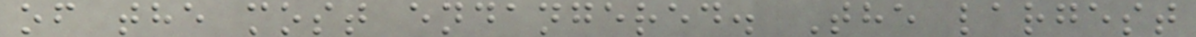of the most endangered. The largest
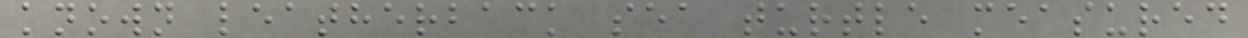known leatherback sea turtle measured
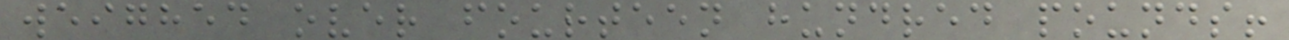weighed over fourteen hundred pounds!
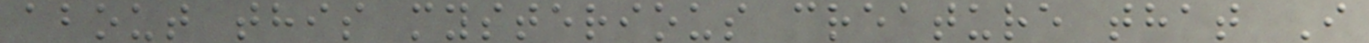about this mysterious creature that I
